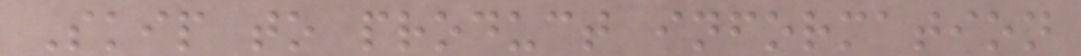Skip to product information
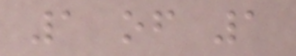1 of 1
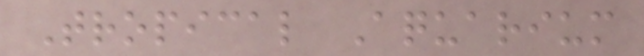Tropical Aquarium
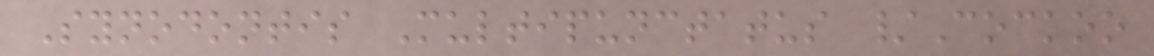Synodontis Multipunctatus /Cockoo
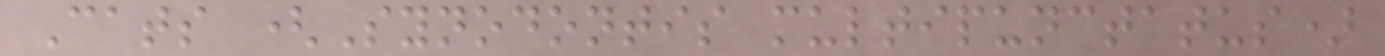Cats (Synodontis multipunctatus)
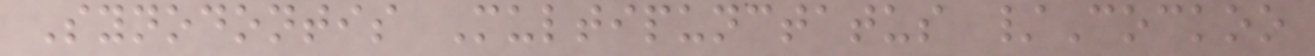Synodontis Multipunctatus /Cockoo
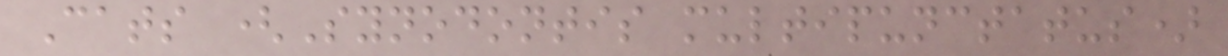Cats (Synodontis multipunctatus)
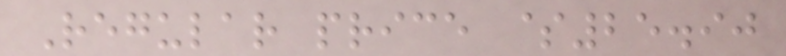Regular price $25.90
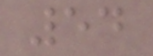54
